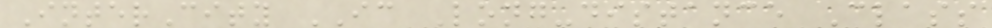InterCity IC Long-distance Class
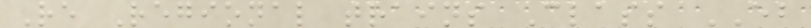Re Regional trains Class EB
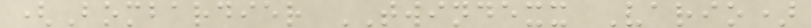(Bombardier TWINDEXX Vario)
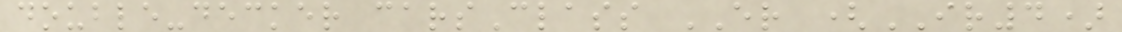double-decker carsClass ER (IR4)
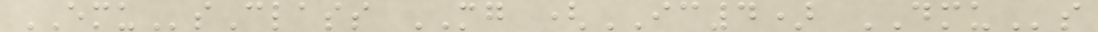EMUsClass MG (IC4) DMUs
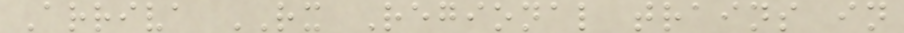Arriva RX Regional trains in
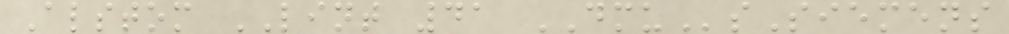Alstom LINT 41 DMUsSiemens
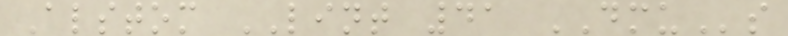Alstom LINT 41 DMUs
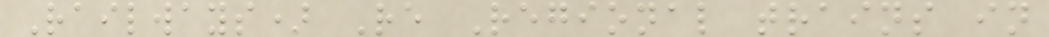Railways) Re Regional trains in
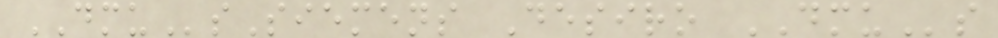DMUsSiemens Desiro DMUs
